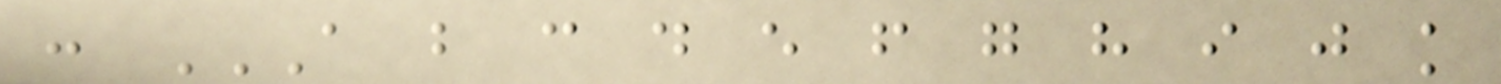: A B C D E F G H I J K
